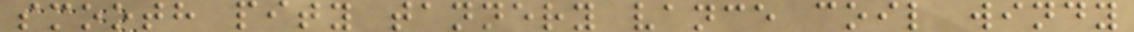smooth pity tannery vance coil windy
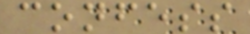confess
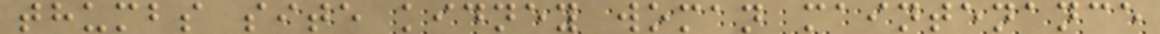thumbs site kidney woman maintenance
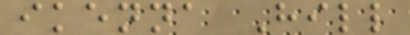ikenna Hill
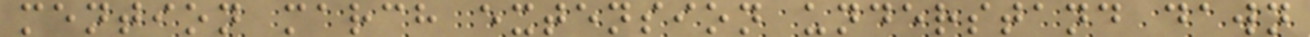mention march extension understand dawn
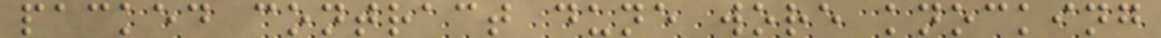packed contract dune wore knocking
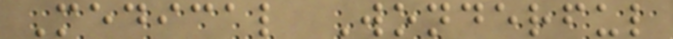Medical Wonderful
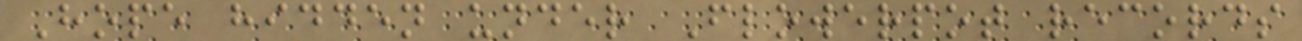Hope hidden under Flowerpot records
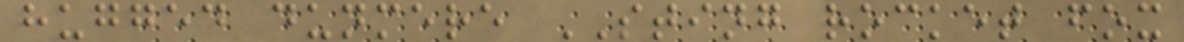hugged dunmere STING rocket fox
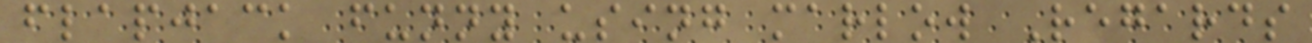flapjack funny using marlow Regards
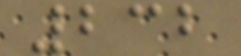232
